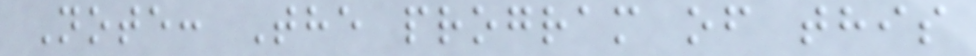Note: The program of this
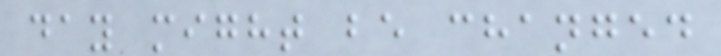day might be changed
